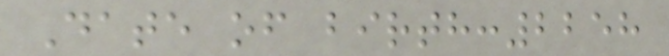Date of birth:2258
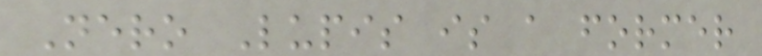Nero Lupis is a former
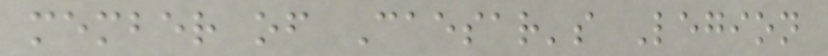member of Caesar's Legion
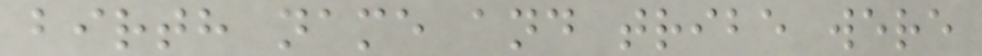birth name and tribe were
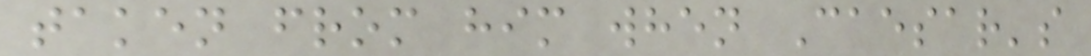taken from him when Caesar's
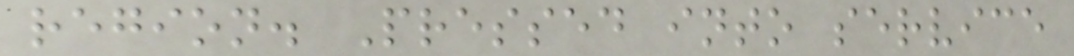region. Pressed into service
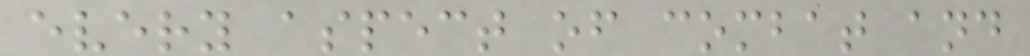every aspect of combat and
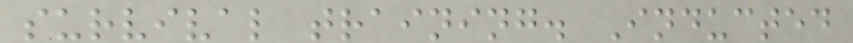survival training. Inducted
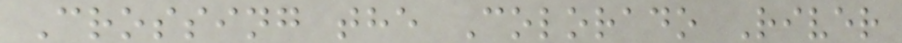Crossing the Colorado River
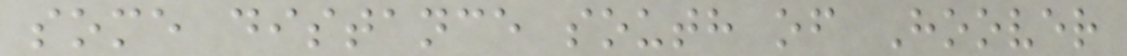some distance south of Hoover
